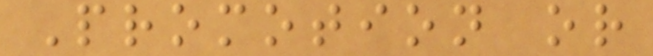Promotion or
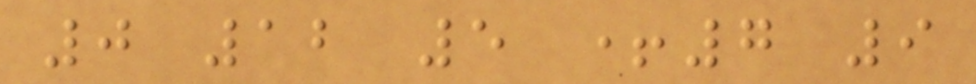0 12 5 +7 9
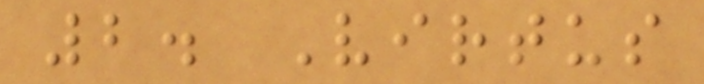2. Virtus
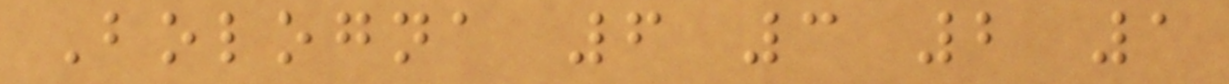Bologna 6 3 2 1
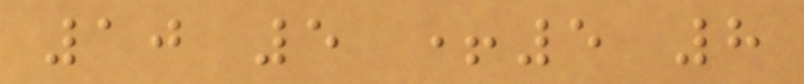10 5 +5 8
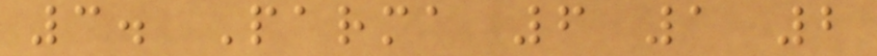3. Parma 6 1 2
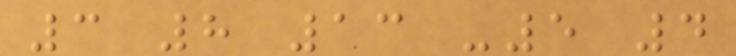3 8 13 -5 4
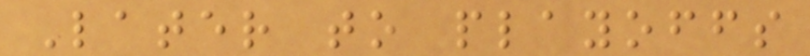Later to playoffs
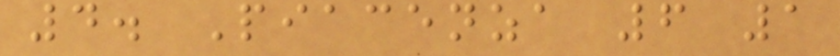4. Piacenza 6 1
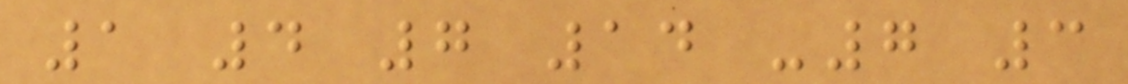1 4 7 14 -7 3
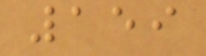159
